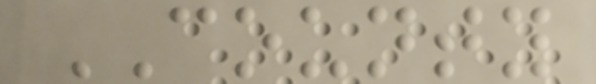COUNTY
